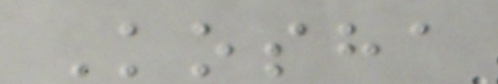Kosha
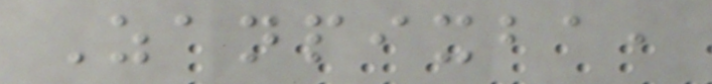Zanpixba,
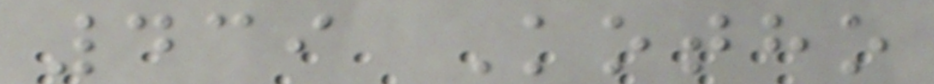439 Kotho
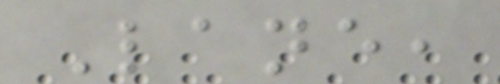Lane,
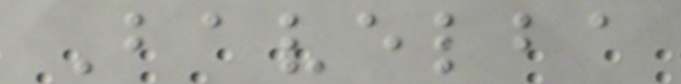Bavelba
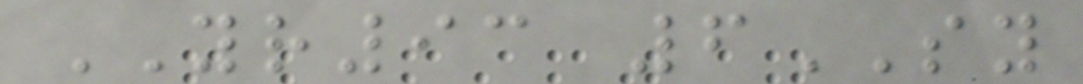YR93 6SY
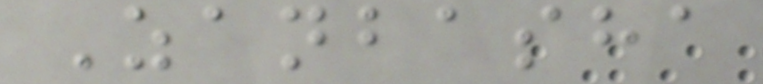Zanbasha
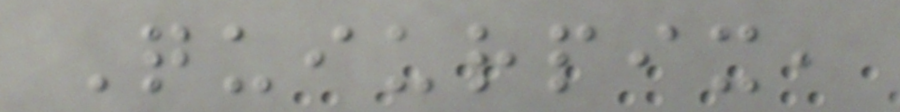Quiurpix,
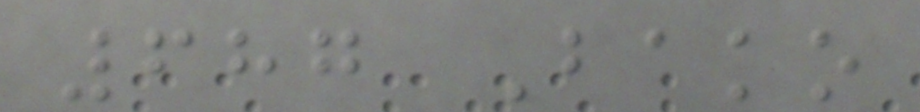687 Bako
